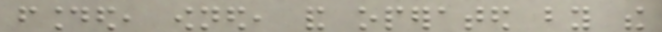founded, owned, and operated by the
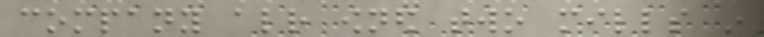company already owned two mills in
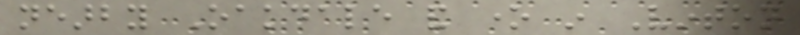nearby Oakdale and one in Vinton
